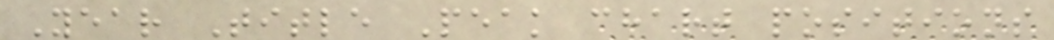Year Title Peak chart positions
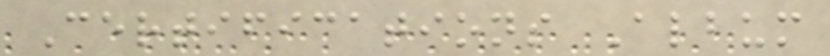Certifications Album
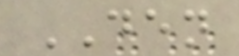DEN
